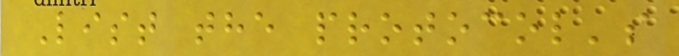List the protocol's
